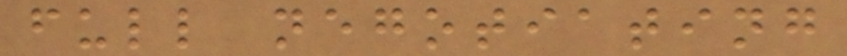full negotiating
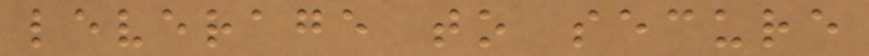leverage to secure
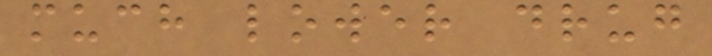much lower drug
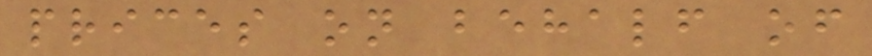prices on behalf of
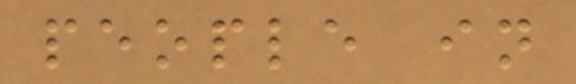people in
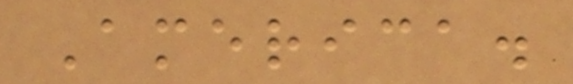America.
